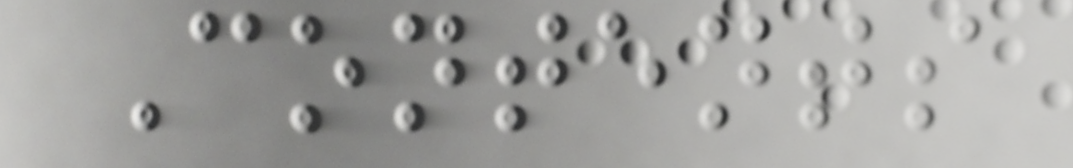Contents
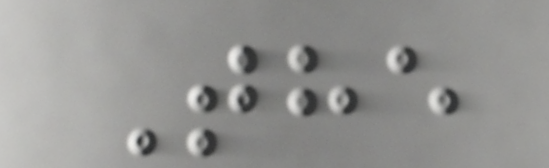The
